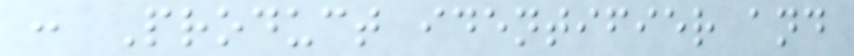: Product identifier and
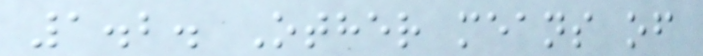1.2. Other means of
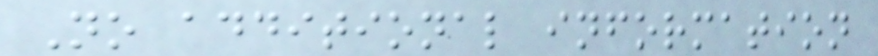No additional information
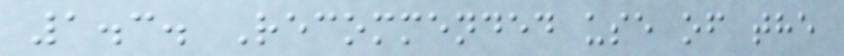1.3. Recommended use of the
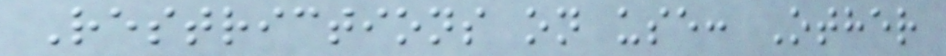Restrictions on use: Other
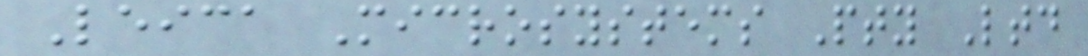Leica Microsystems Pty Ltd
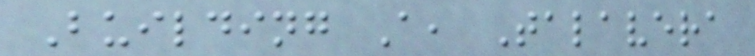Building A, Talavera
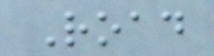Road
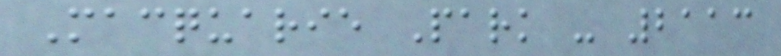Macquarie Park - 2113
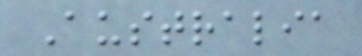Australia
